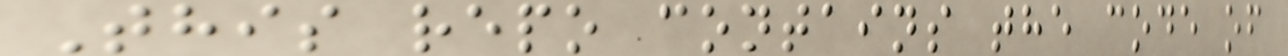This repo contains the code of
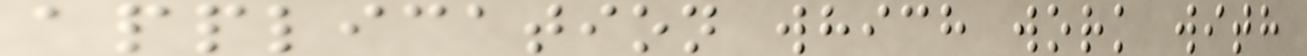application which work with
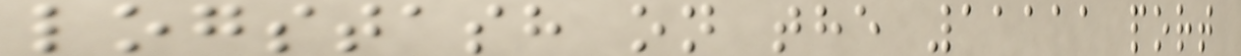logstash on the 11111 port
